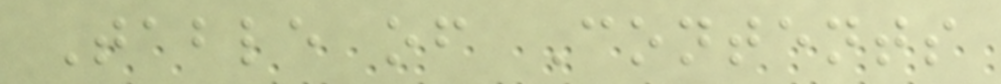Table of Contents
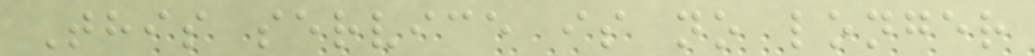This service is no longer
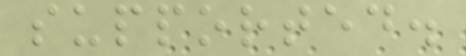supported.
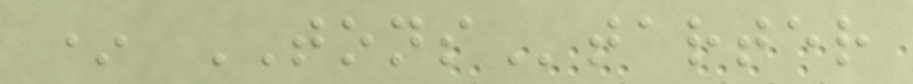* TONStarter
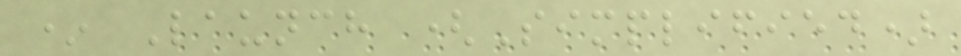* Launch (Simplified)
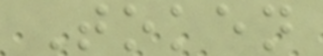Token
